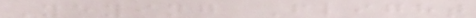Yeying Flight
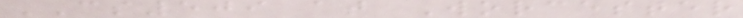CS509 at Worcester
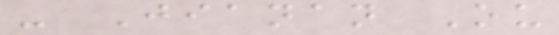- Jianan Ou
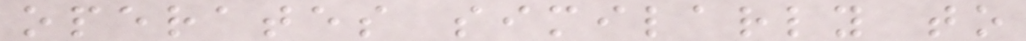operates similarly to
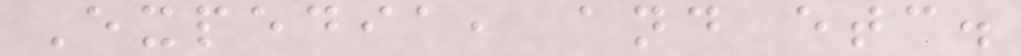Expedia, and etc.
